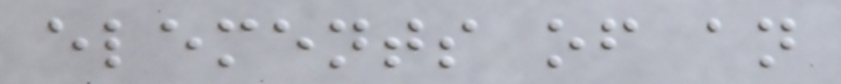elements of an
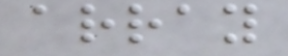array
